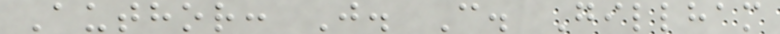Author: J. C. Gillham
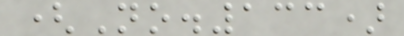(No.133)
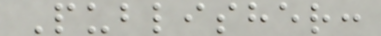Publisher:
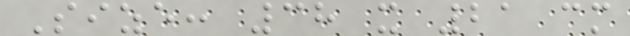Size: 38 x 21 cm
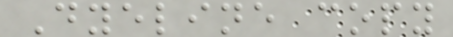Dyeline copy
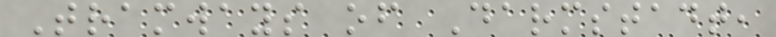Tramways of Darmstadt,
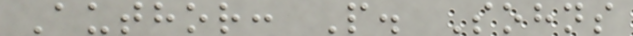Author: P. Sohns
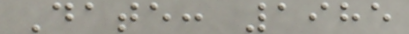Date: 1985
